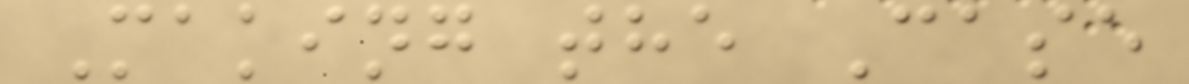Making the Case
